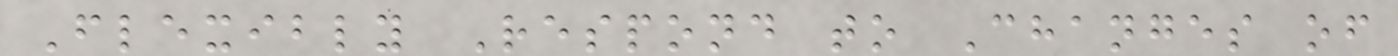Flexibly Respond to Changes of
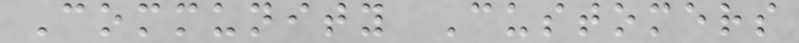Community Customers
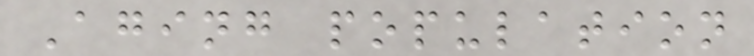Aging population
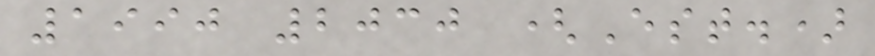1990 2030 (Est.)
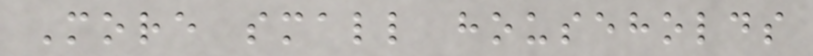More small households
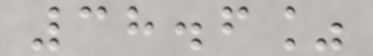38.6%
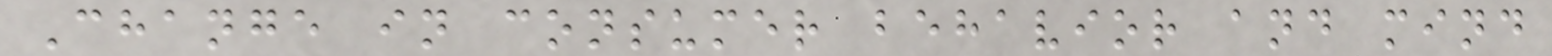Change in consumer behavior and mind
